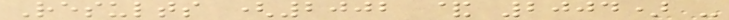Results (2002 & 2004) -
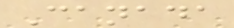Canada
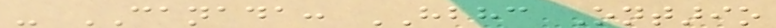- CANADA: HBHC Ontario
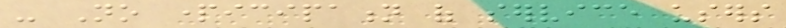- No participation of service users
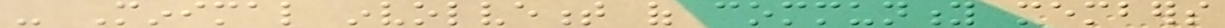- Minimal involvement of community members
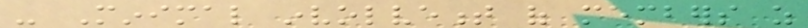- Minimal involvement of members as
